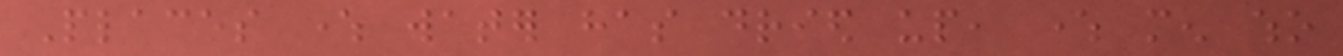Places where water has dried up, where men who
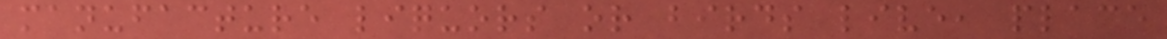manufacture liquors or birds live, place
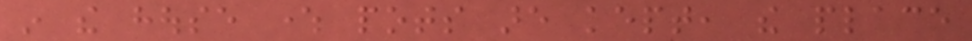in the house where pots are kept, the place
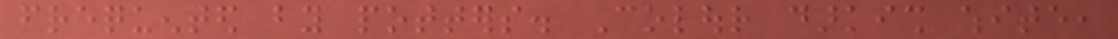frequented by potters. Colour darkish white,
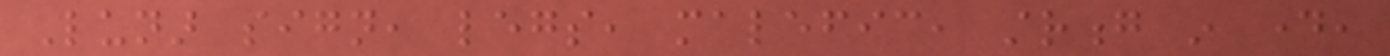Lunar sign, legs, malefic, strong in day,
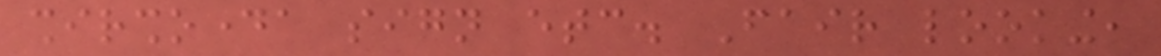shirshodaya sign etc. Fair looking,
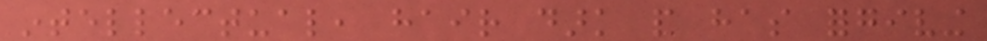intellectual, hair dark and has forgiving
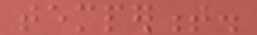temperment.
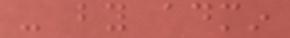- by admin
